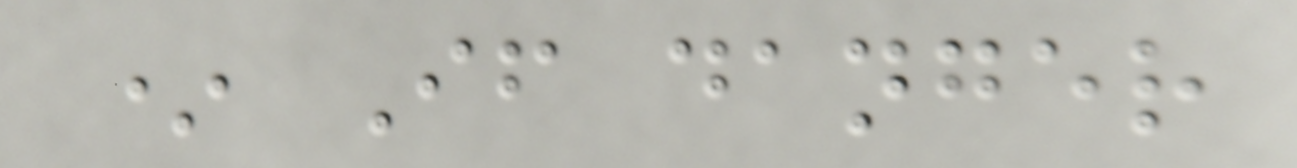* If danger
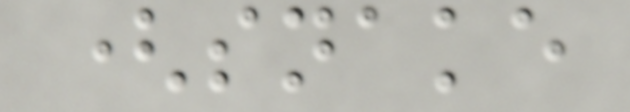(snake
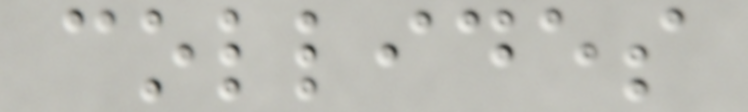collides
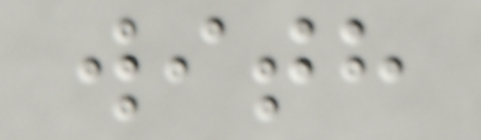with
